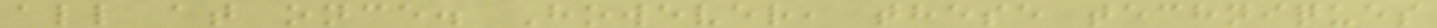all at once. However, these techniques
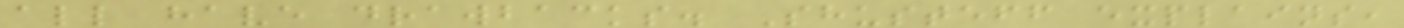all have drawbacks. Shusteff explains,
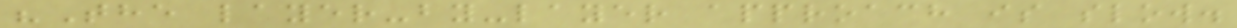"The layer-by-layer approach is slow.
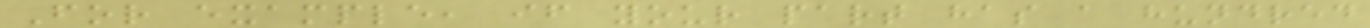For example, if your part has a hundred
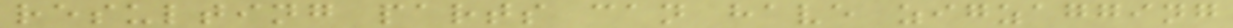resulting parts can have zigzagging
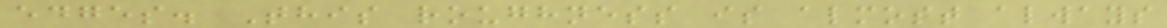edges. This roughness is almost always
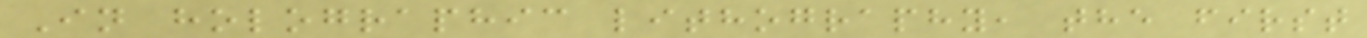In holographic lithography, the first
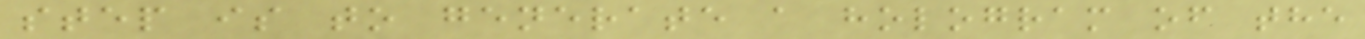step is to generate a hologram of the
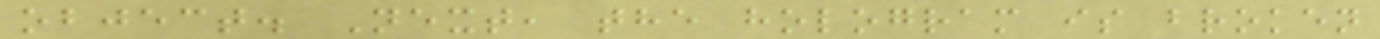object. Next, the hologram is broken
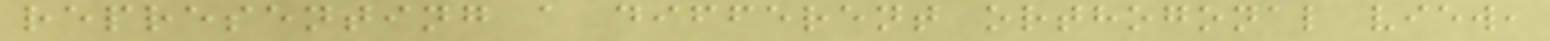representing a different orthogonal view,
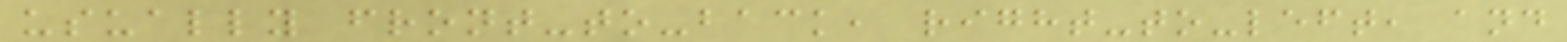usually front-to-back, right-to-left, and
